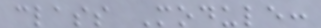class Module:
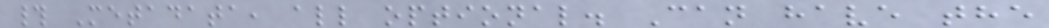# Metadata, all optional. Can have the
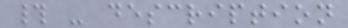# - description
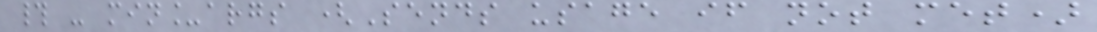# - min_args (Sends usage if not met)
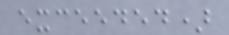exceeded)
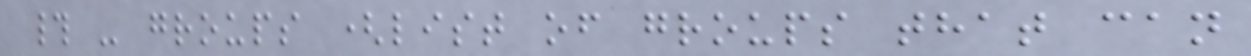# - groups (list of groups that can
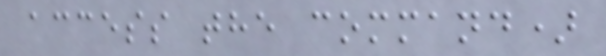access the command)
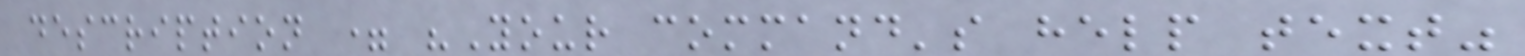description = "Your command's help text"
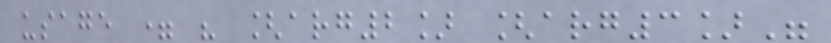usage = " [arg2] [arg3]"
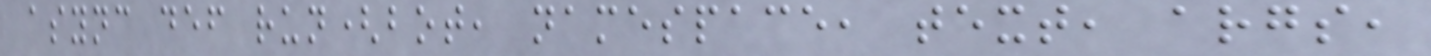async def run(bot, namespace, text, args,
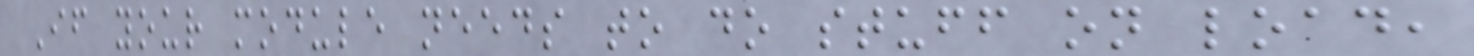If your module needs to do stuff on load,
